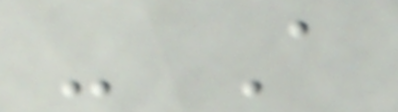- A
